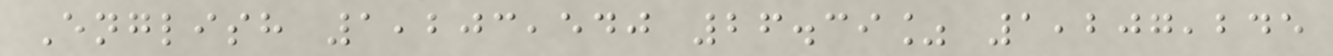English 1,203,540 26.39% 1,207,245
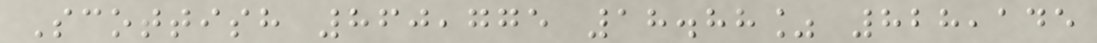Scottish 860,775 18.88% 828,145
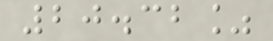20.32%
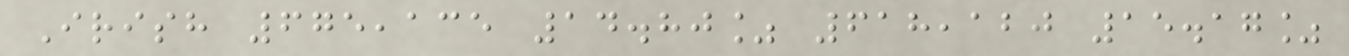Irish 675,135 14.80% 618,120 15.17%
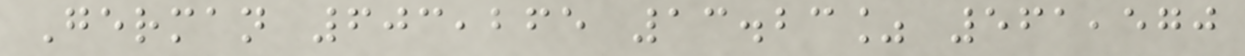German 603,265 13.23% 561,570
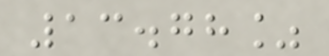13.78%
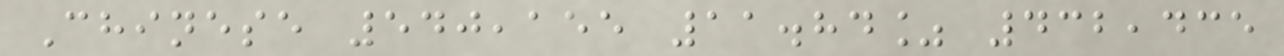Chinese 540,155 11.84% 432,435
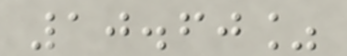10.60%
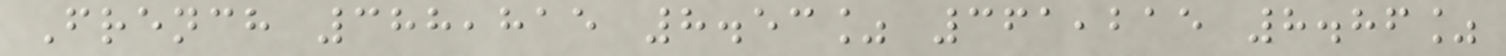French 388,815 8.53% 361,215 8.86%
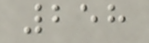258
